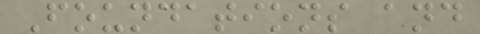Foundations and
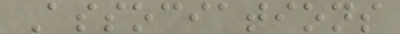Associations
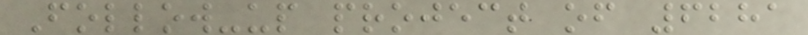Follow-up project of 6281
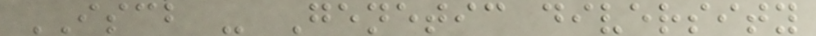ISCB - Genetic diversity
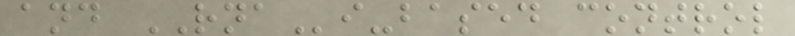and RNAi-based control
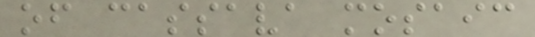of cassava mosaic
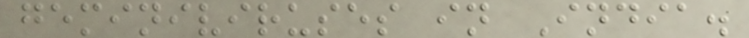geminiviruses in India.
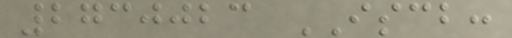2730023 ISCB:
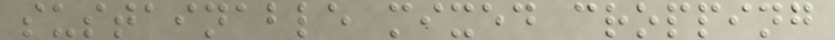sustainable mixed cropping
